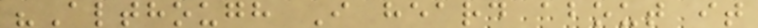"Although I heard about it
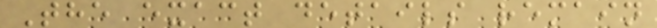The exact details remain
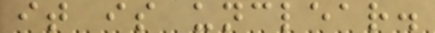it is unclear.
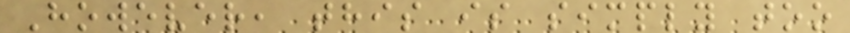However, this is simply too
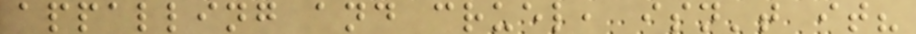appalling and cruel, isn't it?
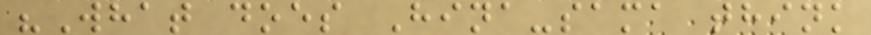"What does Hina-sama think
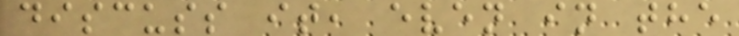discuss it, even in the
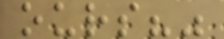ours?"
